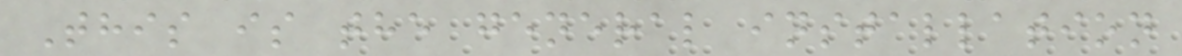This is the general installation
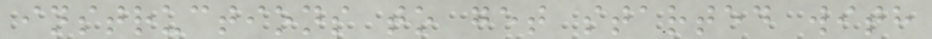instructions to get started with
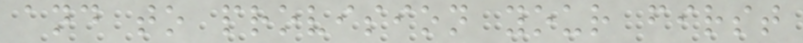and to provision your first
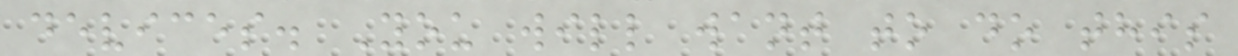devices. You will want to do this
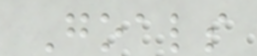Goals
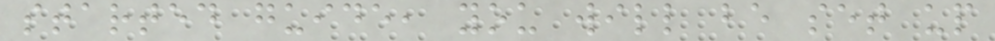started guide, you will be set up
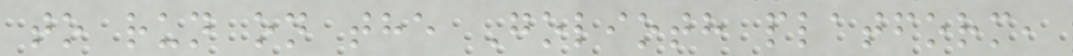to run on the Golioth platform,
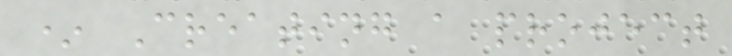* Creating a project
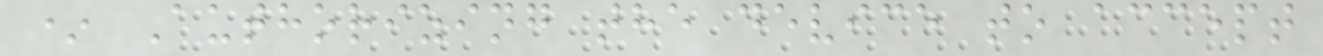* Authorizing the device to accept
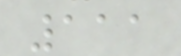111
